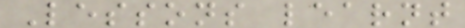Lessons learnt
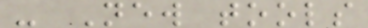- New tools
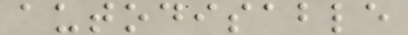autodisable
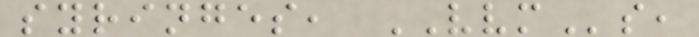syringes, VVMs,
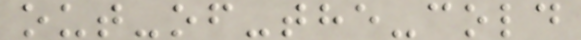out-of-the-cold
